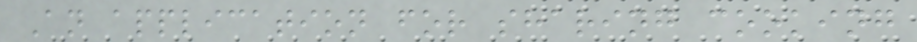An application for sharing cooking
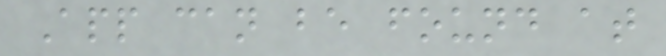App can be found at
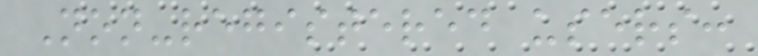Non-registered users:
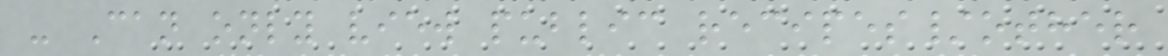- Can only view public recipes/other
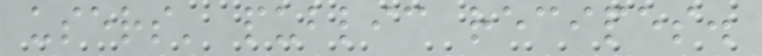users' public recipes.
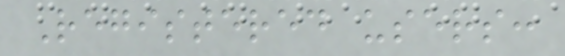Registered users:
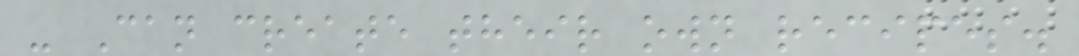- Can create their own recipes.
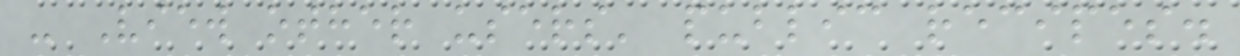- View other users' public recipes.
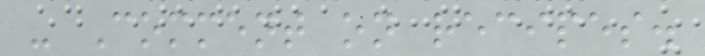- Comment on recipes.
